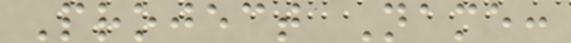Project Name:
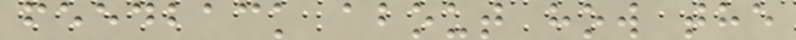feedback about how the
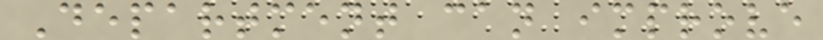Department can improve
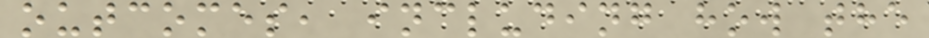outcomes, including how the
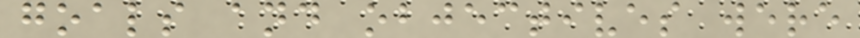goals and objectives were
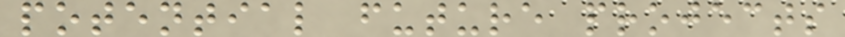potential future projects
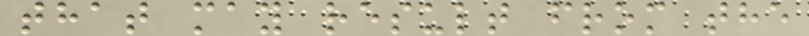that may result from the
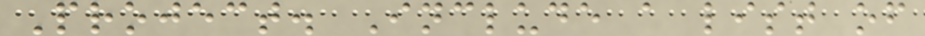Project. Include a list of
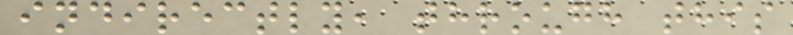indirectly, through this
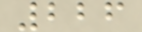226
